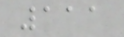111
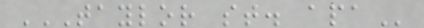TAYLOR ST. APA
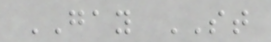GAY ST
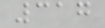317
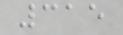315
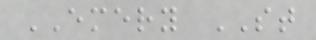EMERY ST
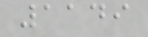1149
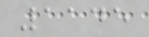1145
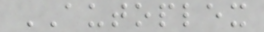AUTOPLEX
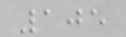105
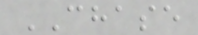CHASE
